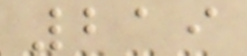219
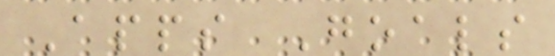Apps Goals
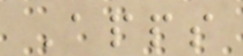Apps
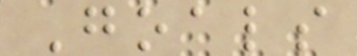Goals
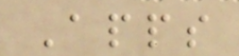Apps
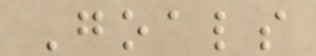Goals
